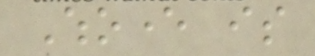Whoever is
